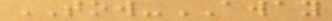TOW-AWAY
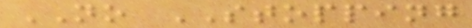NO STOPPING
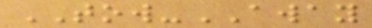TOW-AWAY
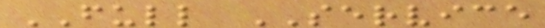FULL SERVICE
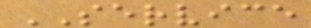SERVICE
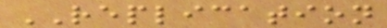REPLICATION
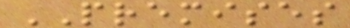PREMISES
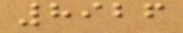8926
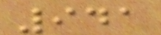941
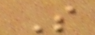S
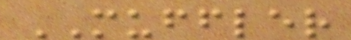MUFFLER
